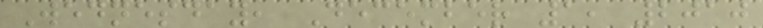Wednesday, December 1, 2010
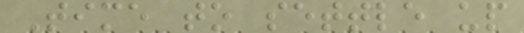Time to settle up
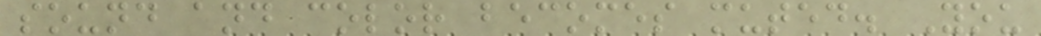sound and color becomes muted. You
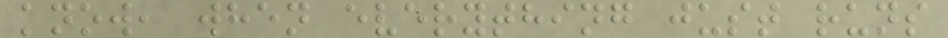know, when everything just runs
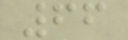66
